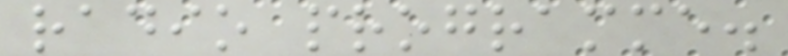radio programme.
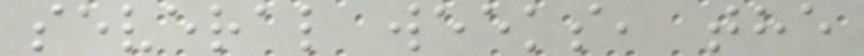several weeks, the
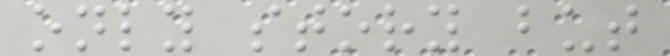only story but
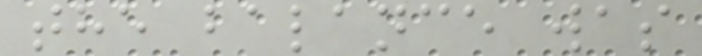the balance was
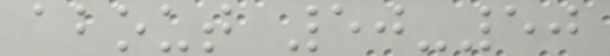about 50-50
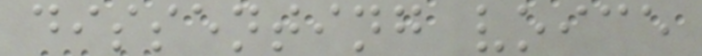dissenting voice
